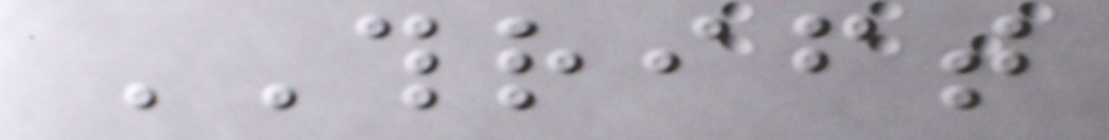THRIFT
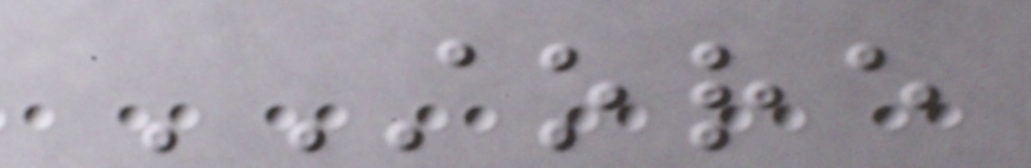STORE
